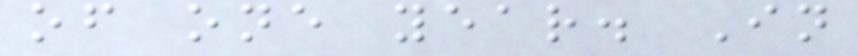of one year. In
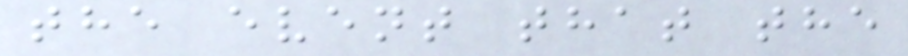the event that the
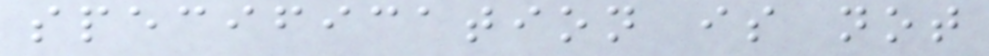specification is not
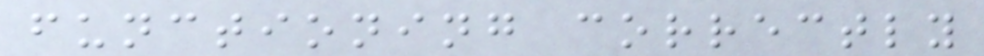functioning correctly
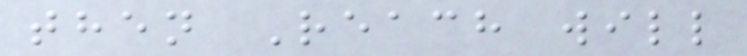then Reach will
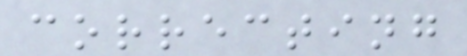correcting
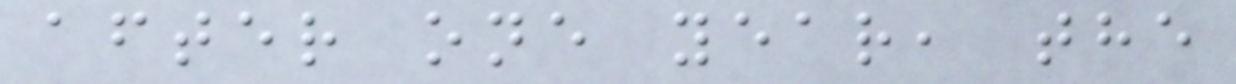after one year, the
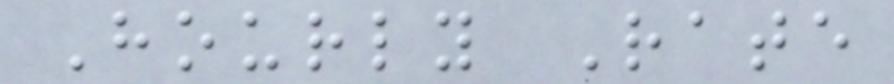Hourly Rate
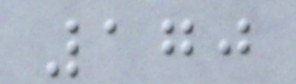170
